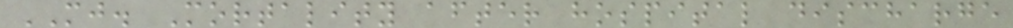MJ. Mortality after hospital discharge
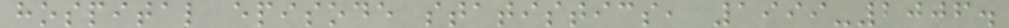hospital episode statistics, 1999-2006.
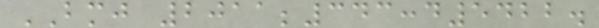BMJ 2011;343:d5422.
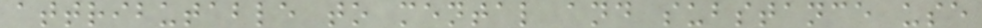attributable to mental and substance use
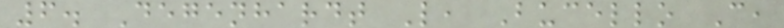6. Degenhardt L, Bucello C,
